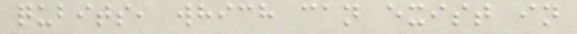qubits, which can exist in
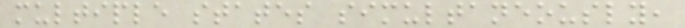multiple states simultaneously,
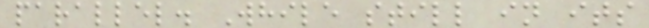parallel. While still in its
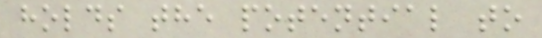holds the potential to
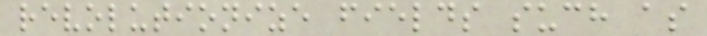revolutionize fields such as
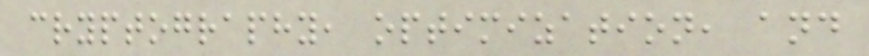cryptography, optimization, and
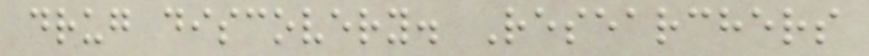drug discovery. Researchers
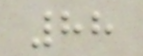88
